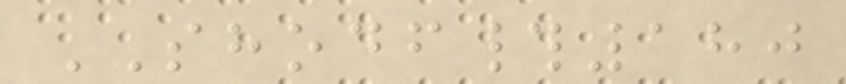SHODF#180
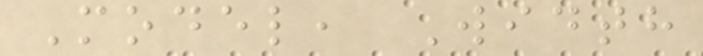Model, Width
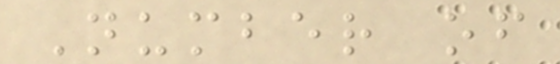Number of
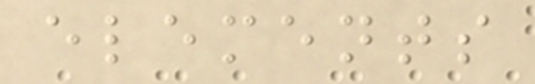elements
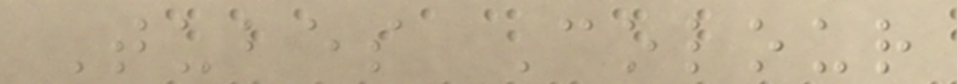Tubes Colour
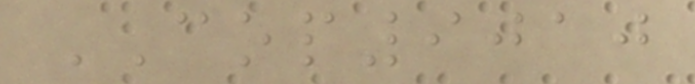COP9010
